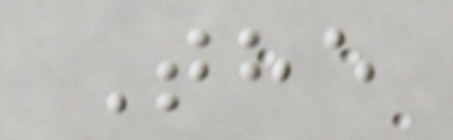The
